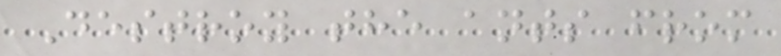Destroy the ants from
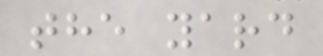the yard
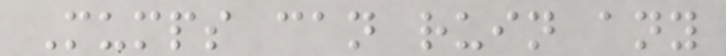Mumps can ruin any
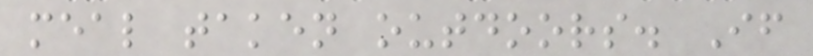meal taken outdoors. If
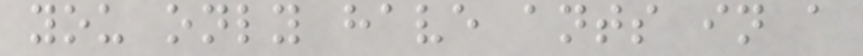you only have ants in a
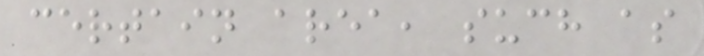certain area, such as
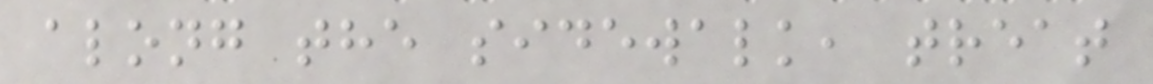along the sidewalk, treat
